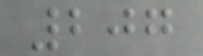207
